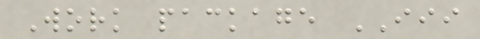Work package III
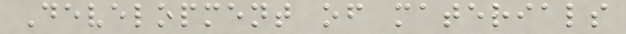Development of materials
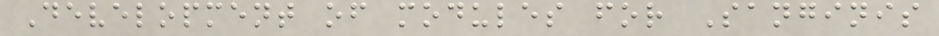Development of modules for Sanginis
